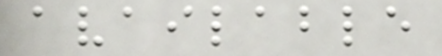available
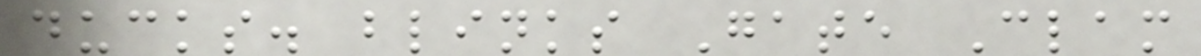ducks. blinks Gate Clam
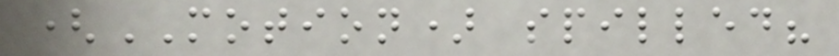(MOTION) spilled?
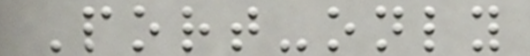Port-only
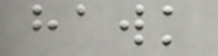hawk
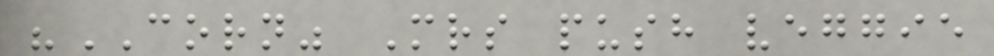"CORN" Mrs push veggie
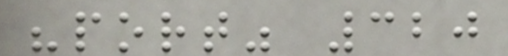"port" 320
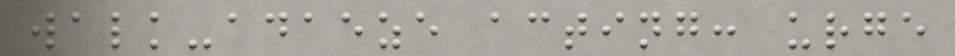walk-adaeze acting: urge
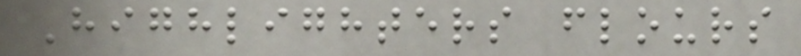Highlighters flours
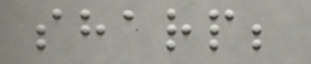sharp;
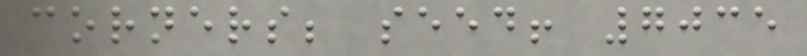corners; seed! 7035
